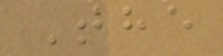The
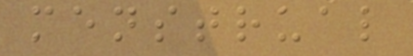menstrual
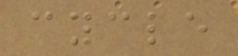cycle
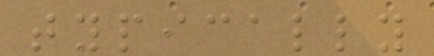typically
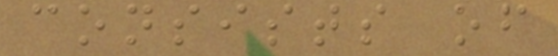consists of
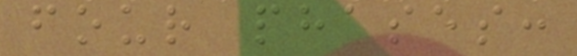four phases:
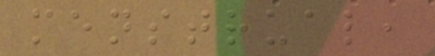menstrual,
